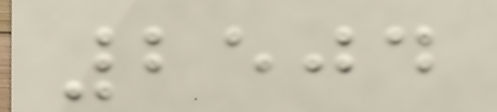2504
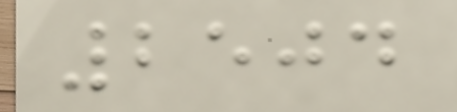2504
